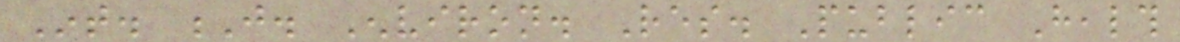Int. J. Environ. Res. Public Health
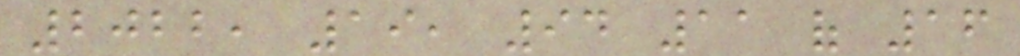2022, 19, 94 11 of 16
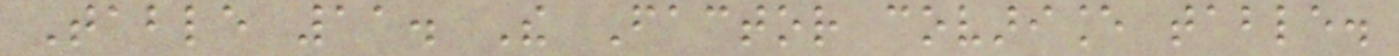Table 11. The Factor covariance table.
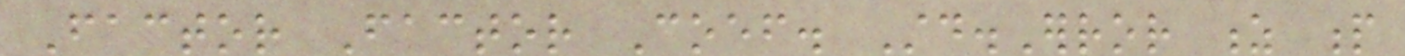Factor Factor Coef. Std.Error z p
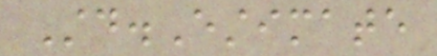Std.Estimate
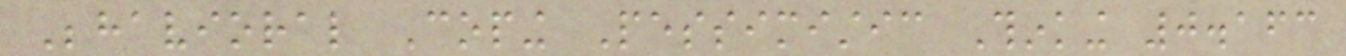Behavioral Coping Pessimistic Thinking 0.163
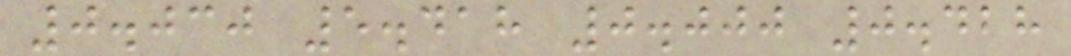0.030 5.418 0.000 0.428
